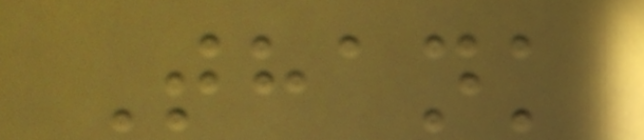Thank
